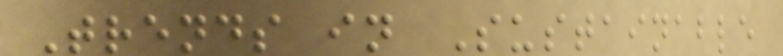Trends in Sustainable
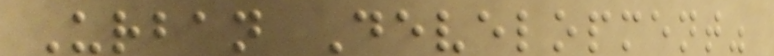Urban Development"
